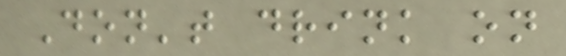Don't drink on
